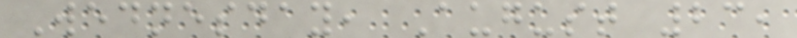Wednesday, August 23,
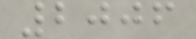2006
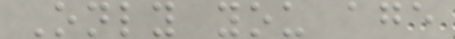Only you age
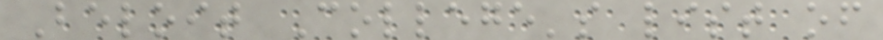Beloit College's list of
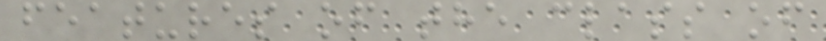features of the class of
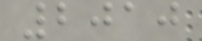2010
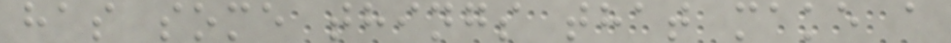has some things that make a
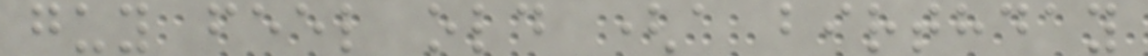guy feel old (a birthday
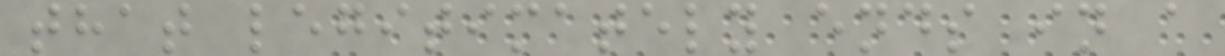that legitimately ends in a
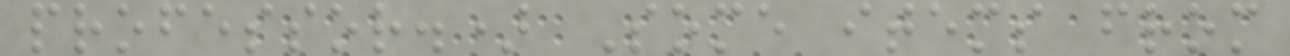professor.) Some items from
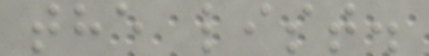the list.
